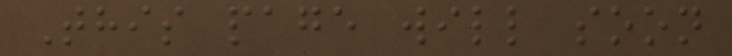This page will soon
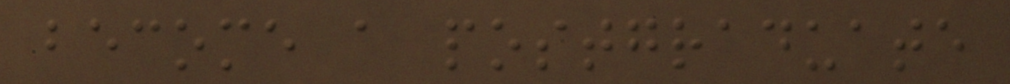become a postgraduate
